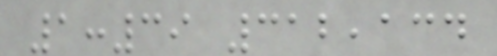1:39 312,134
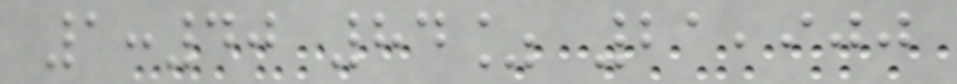1:40 84% 21,900
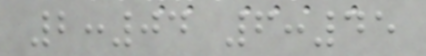2:04 6:45
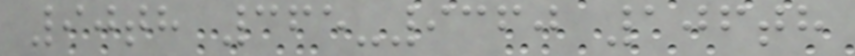90th 365-9360 106th
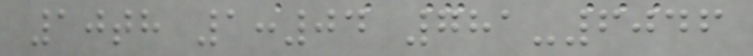10th 1:04 781-6046
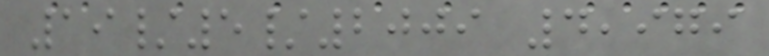19/5/2009 4,979
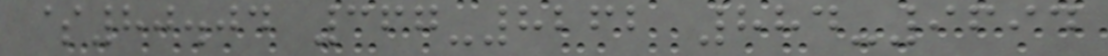$80.04 367-8262 884-9694
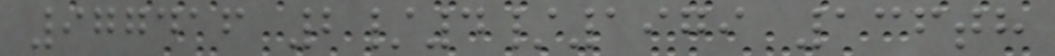977416 2/4/1979 136th
